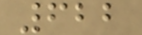622
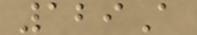129A
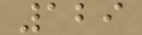129
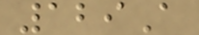129A
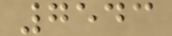7543
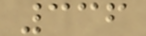336
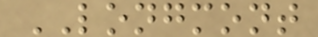LONGMONT
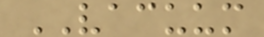VACUUM
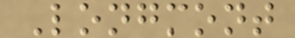Longmont
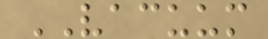VACUUM
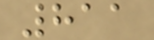811
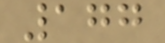177
